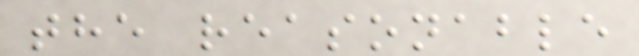the reasonable
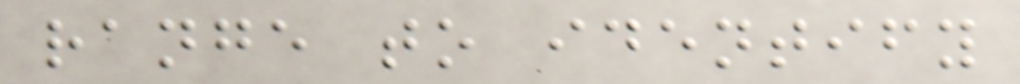range to identify
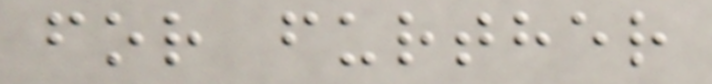for further
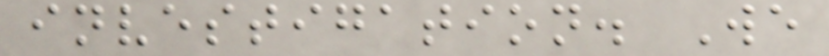investigation. We
